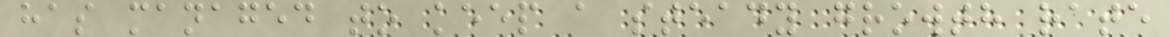has managed to keep a steady growth rate
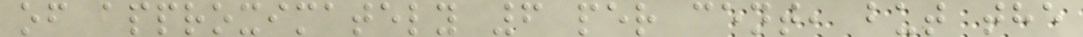of approximately 6 per cent, but the
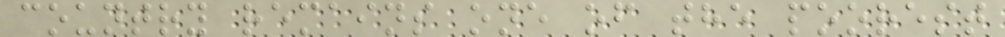country remains one of the poorest
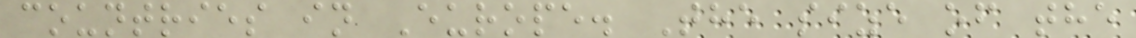countries in Europe. The size of the
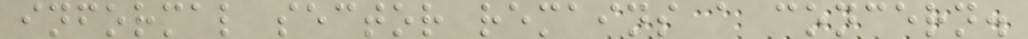informal sector remains a concern.
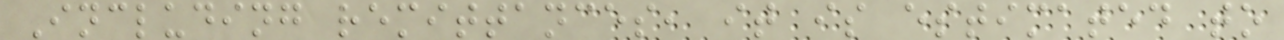Including remittances, it is estimated to
